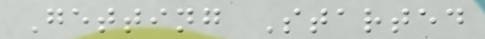Getting Started
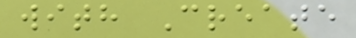with Create
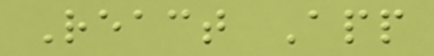React App
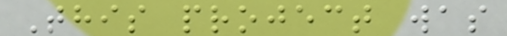This project was
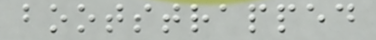bootstrapped
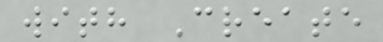with Create
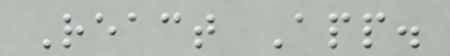React App.
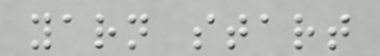yarn start
